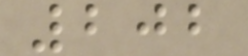202
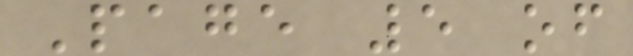Page 5 of
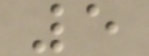5
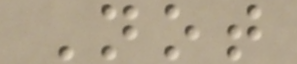Not
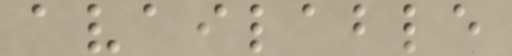available
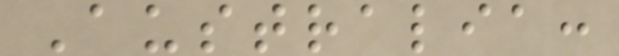Australia:
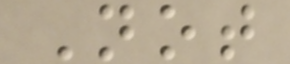Not
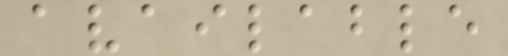available
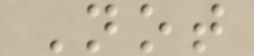Not
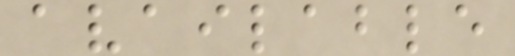available
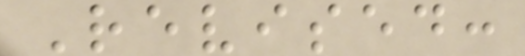Revised:
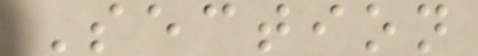Section
